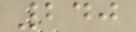240
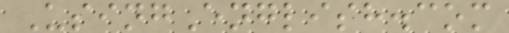UsingEnglish.com
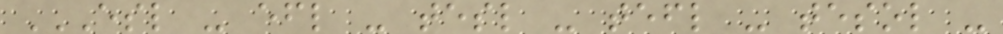ESL - EFL - TESL - TEFL - TESOL -
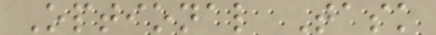Optional Task
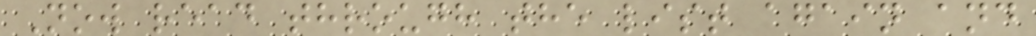Now read through the list again and
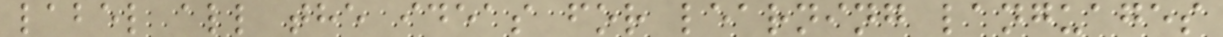label all the ideas for learning languages
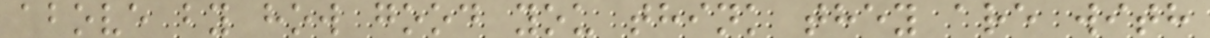above by how good you think they are with
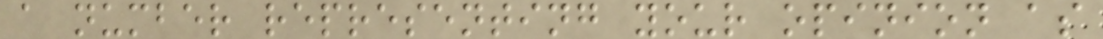a number representing your opinion as
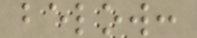below:
